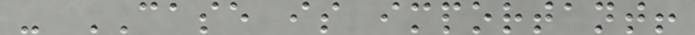- CASE is important!
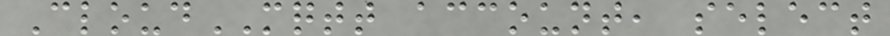CloudMQTT account, select
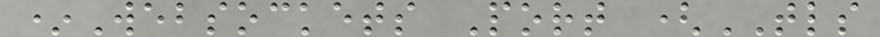*Websockets Port (TLS
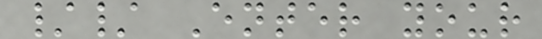// Enter your
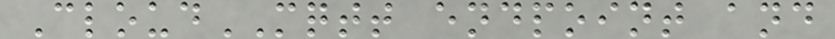CloudMQTT endpoint and
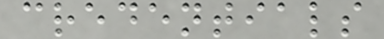credentials
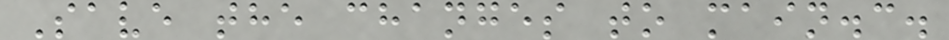Save the changes to main.c.
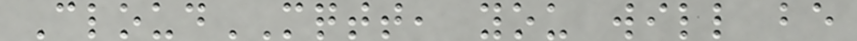CloudMQTT, you will be
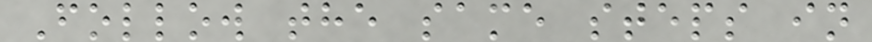Follow the same steps in
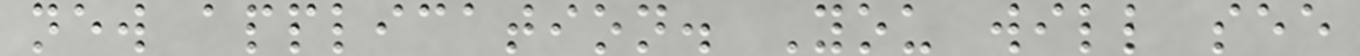new application. You will see
